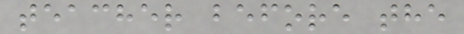teacher before the
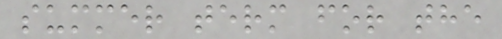summer term for the
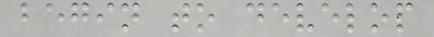begin to develop
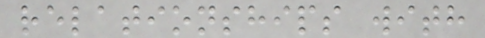relationships with
